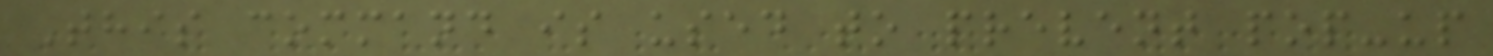This command is used to prevent pop-up
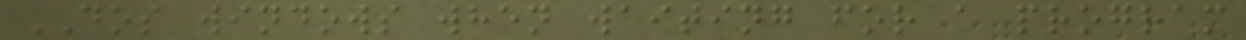DOS windows when waiting for a program
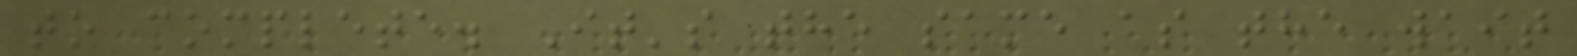to complete. It's the same as the wait
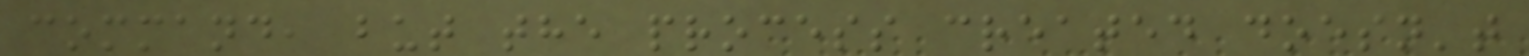command, but the process created doesn't
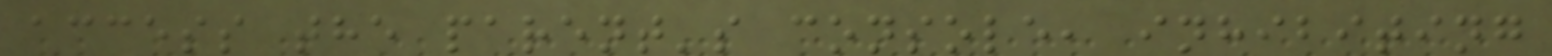access the parent's console, inhibiting
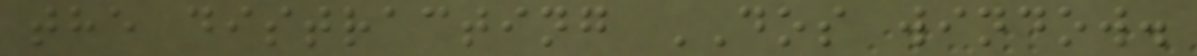the distracting DOS window.
